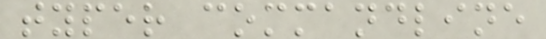typer commandline
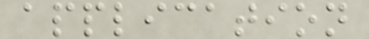application
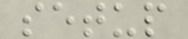setup
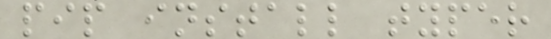pip install typer
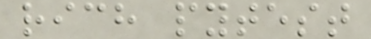rich pytest
